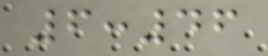6:46
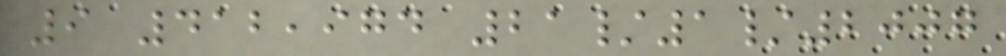9 412,974 21/1/2007
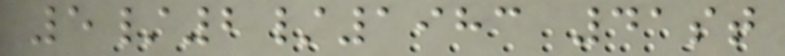5/2/1983 41st
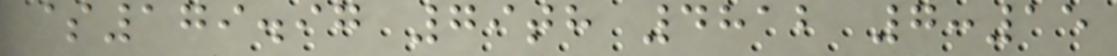$179.97 79th 4812 7:15
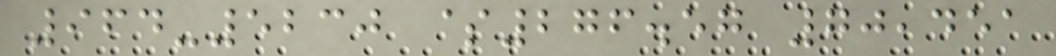964-5230 $276.57 70,451
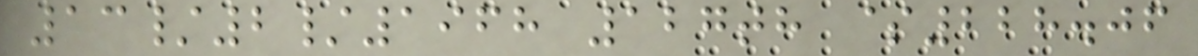13/2/1968 127th $228.06
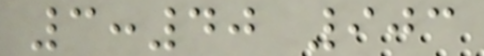3:40 903
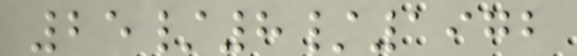25/8/1972
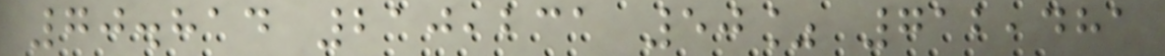70.814 210,231 50% 712,481
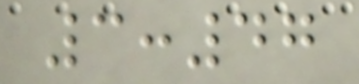3:47
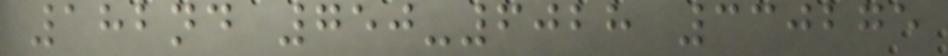182nd 750-6028 330275
